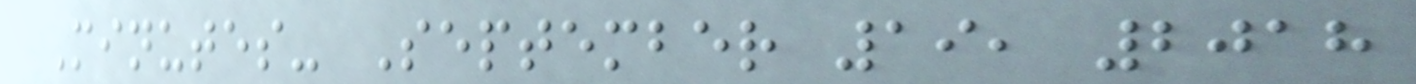Minutes- September 19, 2018
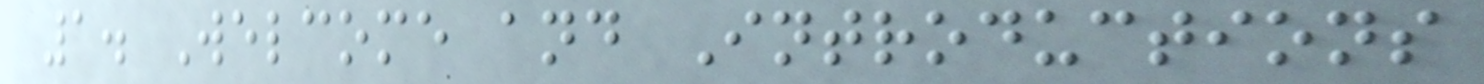1. Welcome and Introductions
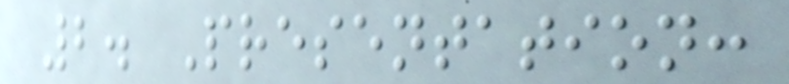2. Presentation:
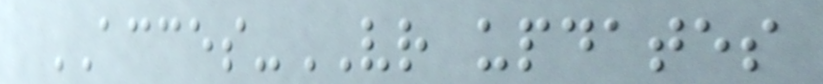ACCES-VR updates
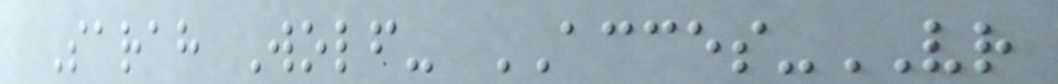Sarah Wolf- ACCES-VR
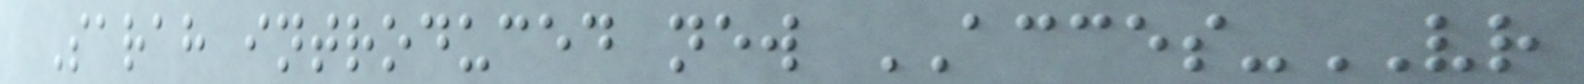Sarah introduced new ACCES-VR
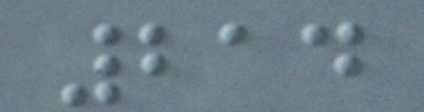214
